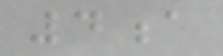4a
